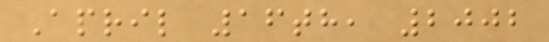April 16th, 2002
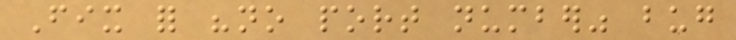Fix for "no port number" bug
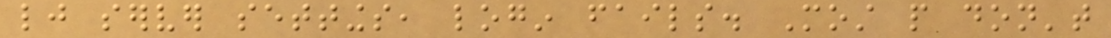lj server settings, login fails. Most people don't
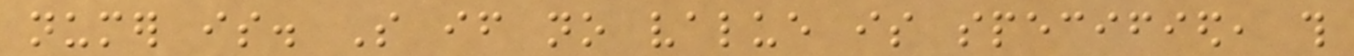numer is. So if no value is specified, this
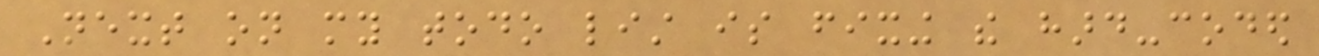Next on my todo list is fixing the hard-coded
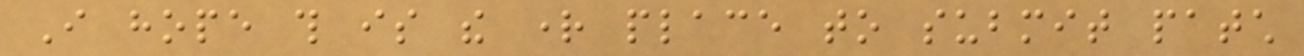I hope this is the right place to submit patch
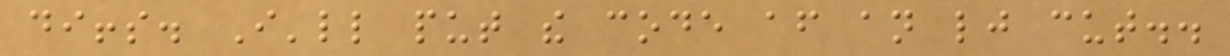diffs. I'll put the code after an lj cut..
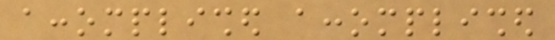accomplished accomplished
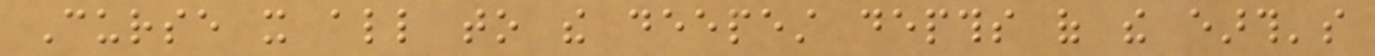Curse it all to the deepest depths of the earth's
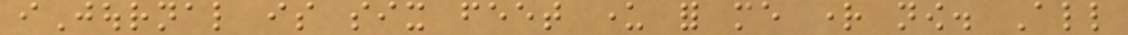iJournal is six feet under for me right now. All
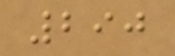290
